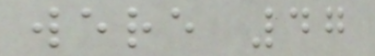were 47
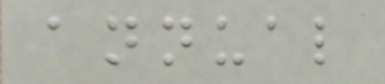annual
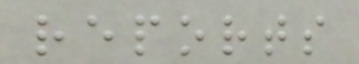reports
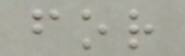for
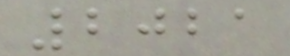2021
